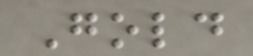Gold
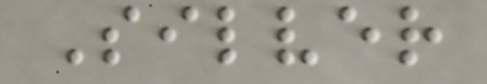Silver
